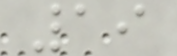19
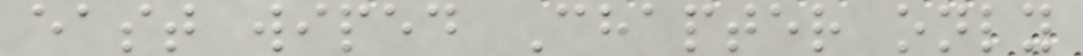east wiped Chapter only
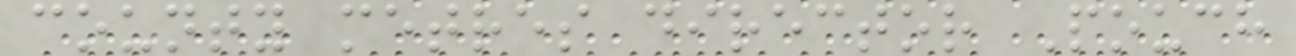county metres director Pouch
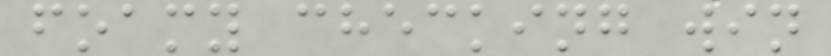foamy checking win
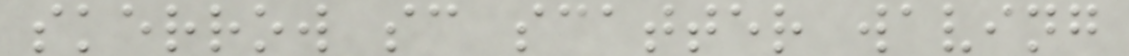skerrow sc scatter waving
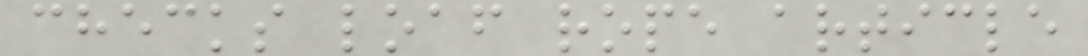checks loaf rope article
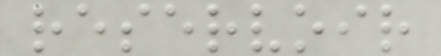reservoir
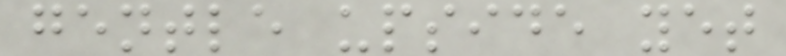gentle upside yet
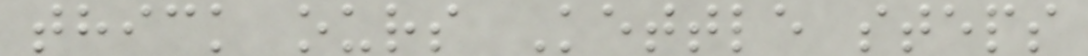thick ours Kettle steps
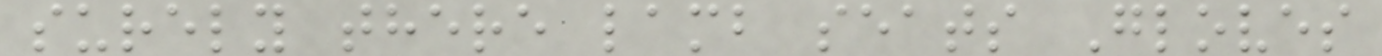surely there lamb seats Gloves
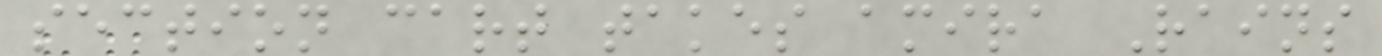section cart takes amira Rains
